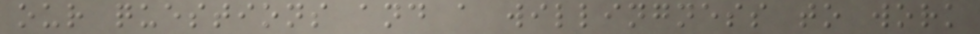our questions and a willingness to work
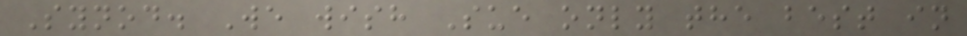Synod. We wish Sue only the best in
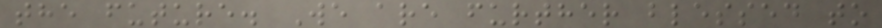the future. We are further blessed to
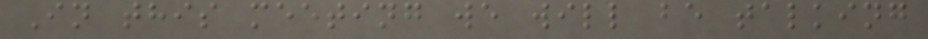In this meeting we will be talking
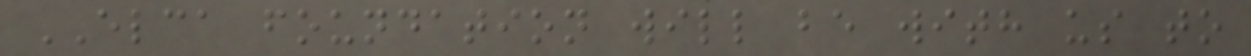ELCA foundation will be with us to
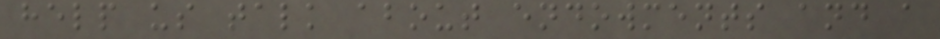help us talk about endowments and a
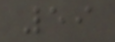59
